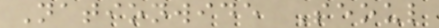Nationwide Seoul
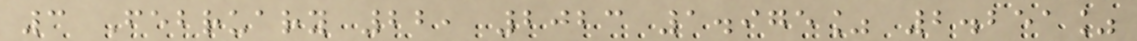3 February 22, 2023 1.975% 2.251%
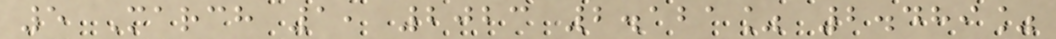5 March 1, 2023 2.121% 2.489%
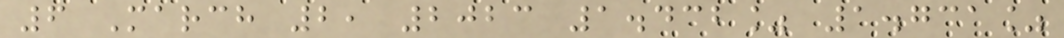6 March 2, 2023 1.432% 1.731%
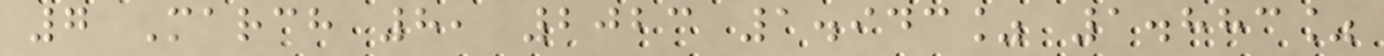7 March 8, 2023 1.943% 1.883%
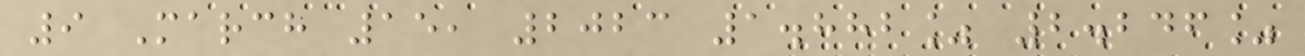9 March 15, 2023 1.882% 2.246%
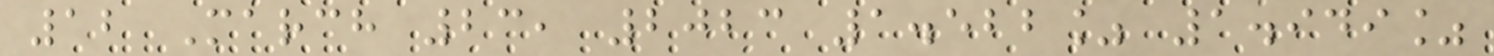12 March 23, 2023 1.522% 1.949%
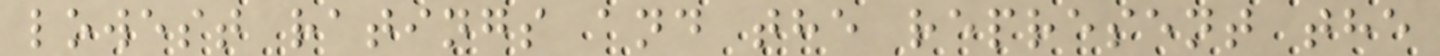lowest ratings and the represent the
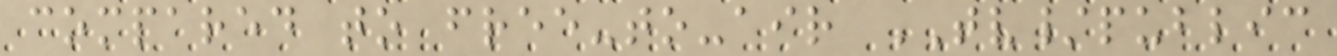compared to free-to-air TV/public
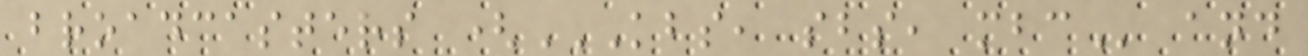broadcasters (KBS, SBS, MBC and
